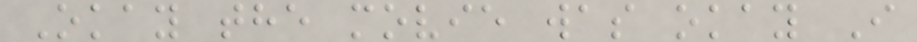Okay the movie was okay I
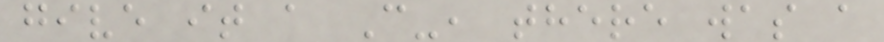give it a C-, there was a
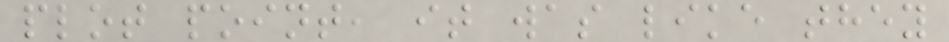plot point, it was like they
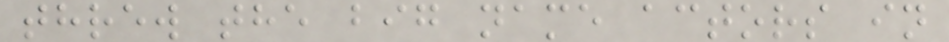threw the big name actors in
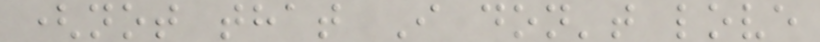(not that I don't love
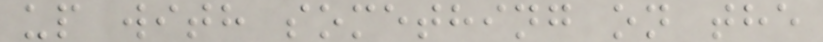up with something on the
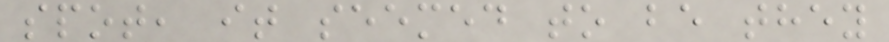spot, it seemed to be they
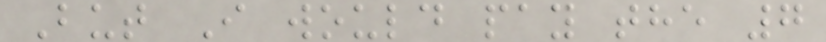But I would pay the 7
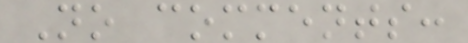No comments:
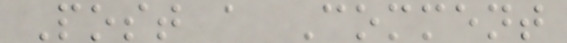Post a Comment
